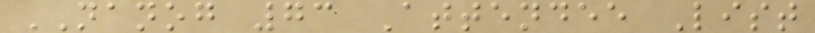NANOG 73 Attendee List
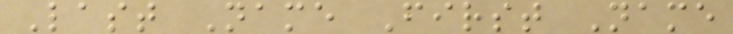Last Name First Name
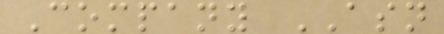Company ASN
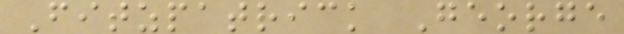Fitzpatrick George
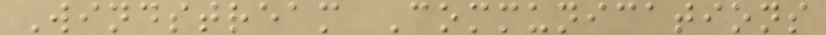Windstream Communications
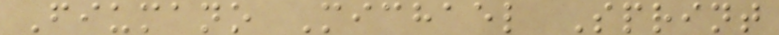Fiumano Michael Sprint
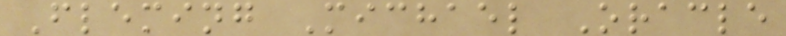Fleming Michael Oracle
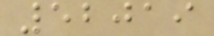52019
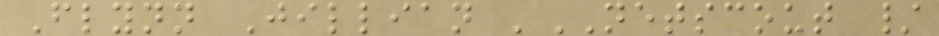Flynn Jillian 'NETSCOUT /
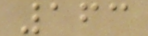163
